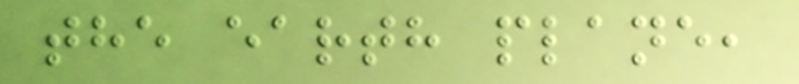the earth plane,
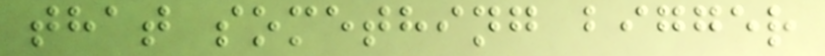that something bigger
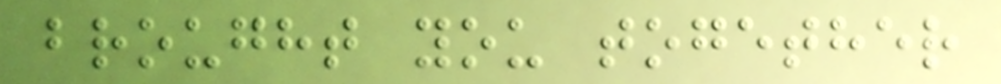brought you together
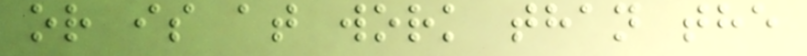or is at work than the
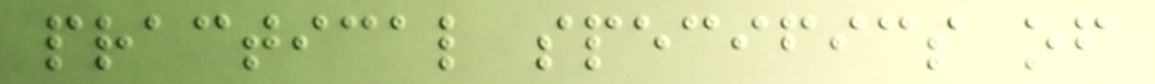practical specifics of
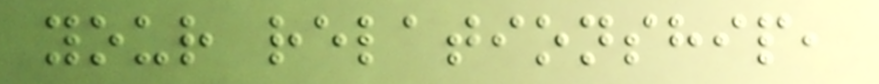your relationship,
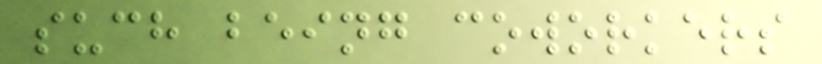such being coworkers
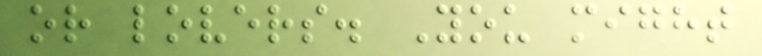or lovers. You might
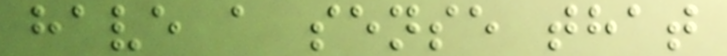have a sense that
